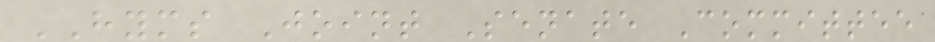HYMS Joint Senate Committee
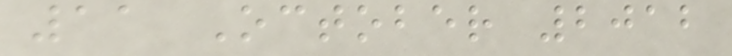11 October 2012
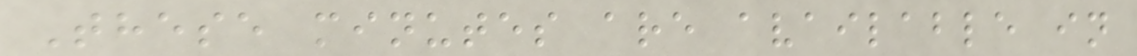These minutes are available in
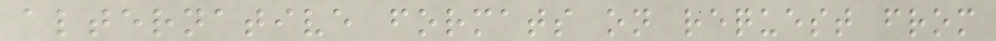alternative formats on request from
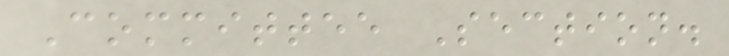Committee Section.
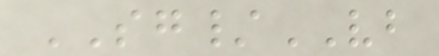SG/VB
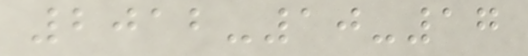2012-10-17
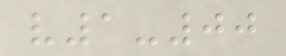v1-00
